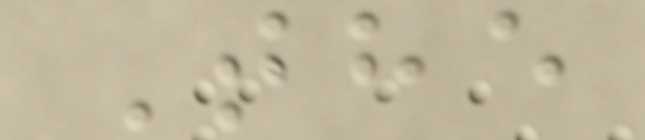The
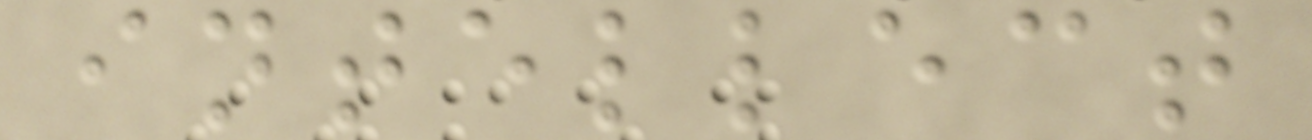intellect
